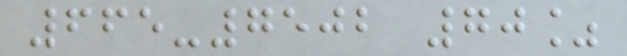665-7502 70%
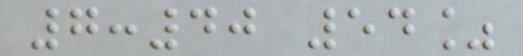7:40 54%
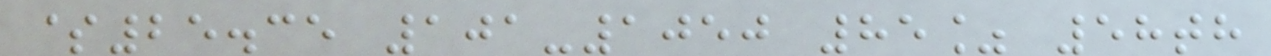$25.35 101-1050 85% 58th
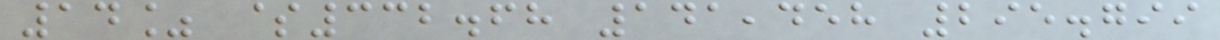14% $332.68 141,458 295.799
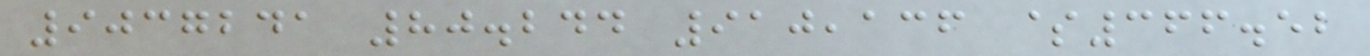9037241 80.244 910,136 $366.52
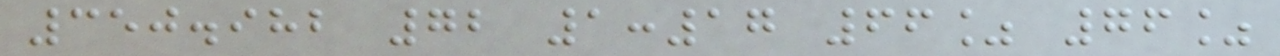350.982 72 1:17 66% 76%
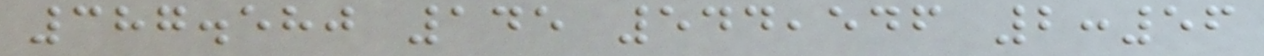387.580 145 544,546 2:56
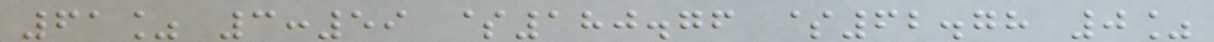61% 3:59 $180.76 $62.78 0%
